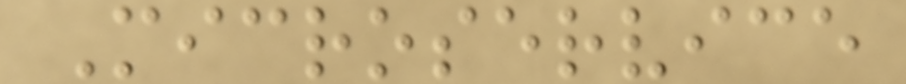Microservice
